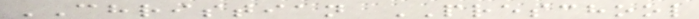CHRISTIAN PRESCHOOL
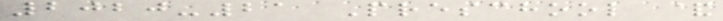2020-21 Preschool &
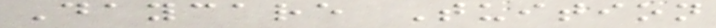Daycare Tuition
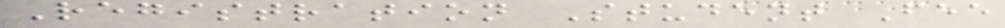Registration Student Fee
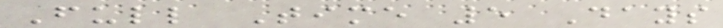Full Time 5 Days
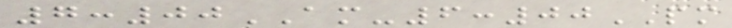7:00AM-6:00PM
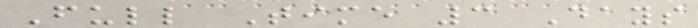Full Time 3 Days
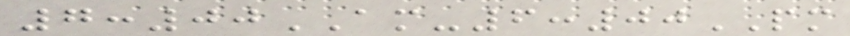7:00AM-6:00PM
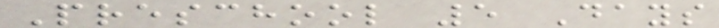Preschool 5 Days
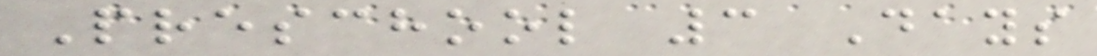Preschool 3 Days
